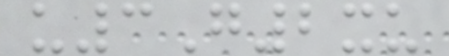u3G2xu
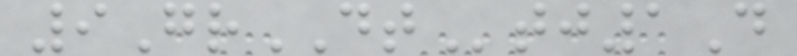9GrDTtj1D
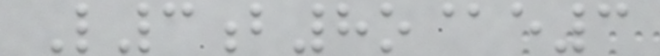L3b8o@e3
